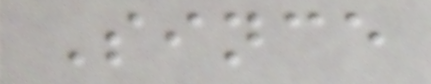Since
